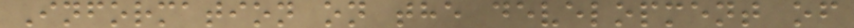Information on the development of
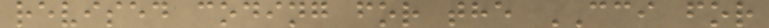revised coding for the CCI for
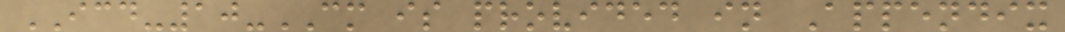ICD-10-CM is provided in Appendix
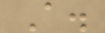A.
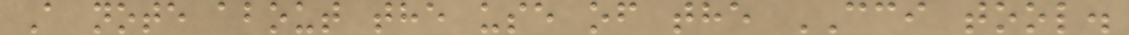A note about the use of the CCI tool.
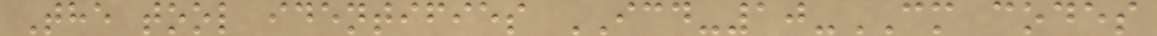The tool identifies ICD-10-CM codes
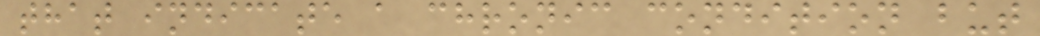that indicate a chronic condition but
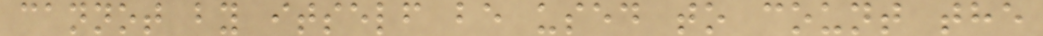cannot by itself be used to count the
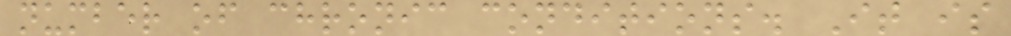number of chronic conditions. It is
